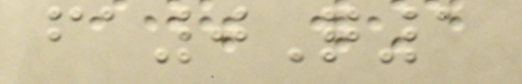fa0Q1
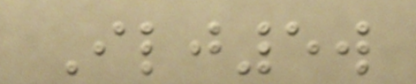Ilj5w
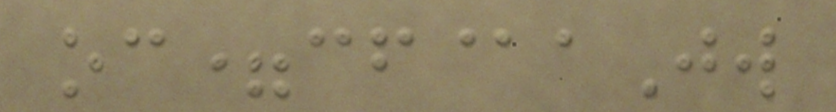oc=cf@aJw
